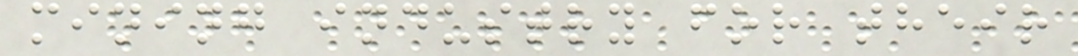mining industry for their
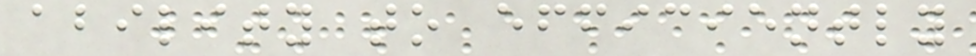ability to efficiently
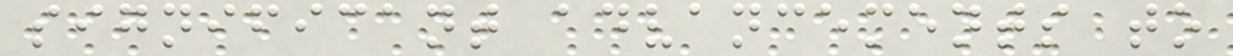significant advancements to
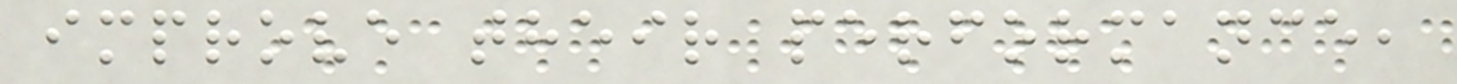improve their performance,
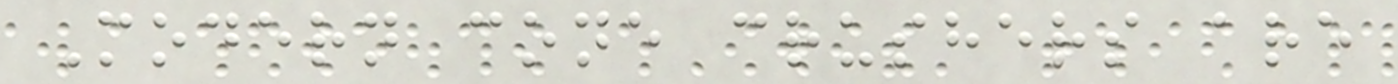Modern cone crushers are
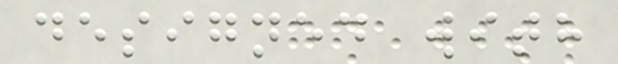designed with
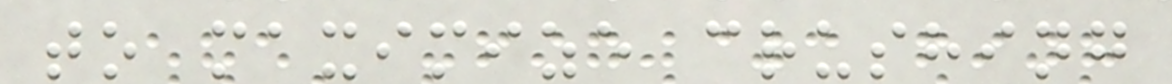to maximize crushing
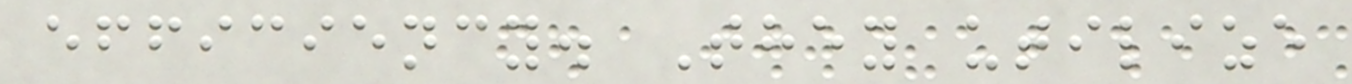efficiency. They utilize
